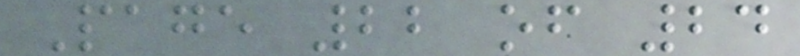Page 22 of 24
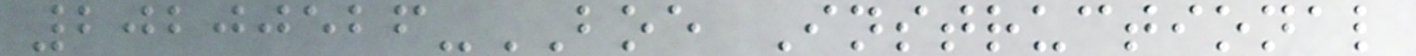20200526-BOE Instructional
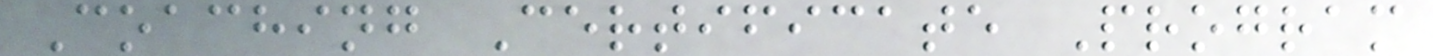Coaching Certificate Program
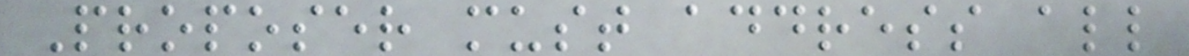Proposer must address all
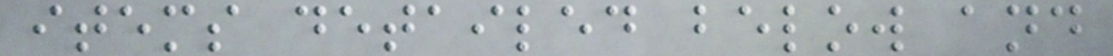items detailed below and
